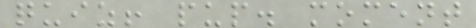quiz! pup. moment
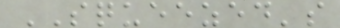SQUEEZED's
